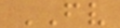FV
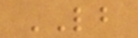LB
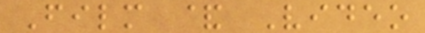Film & Video
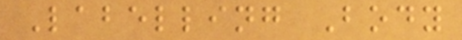Labelling Body
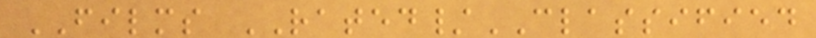FILMS RATED/CLASSIFIED
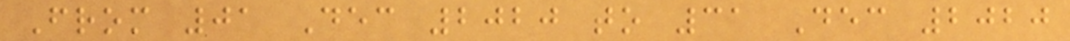From 01 Dec 2020 to 31 Dec 2020
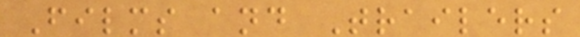Films and Trailers
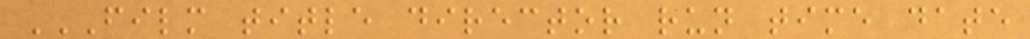FILM TITLE DIRECTOR RUN TIME DATE
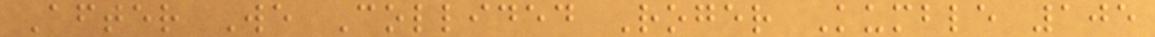After We Collided Roger Kumble 105
